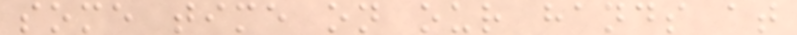some time on our hands at
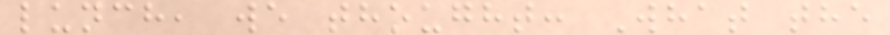lunch, we thought: What the
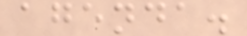agenda.
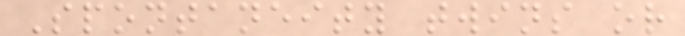Spontaneity twins or
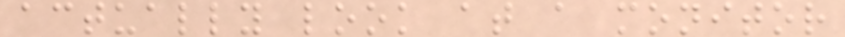actually look at a monitor
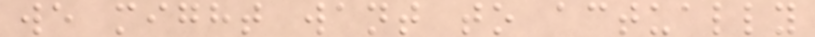we might want to actually
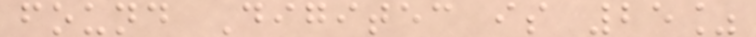found Digitec is 25%
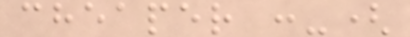cheaper :-(
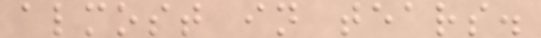almost in tears.
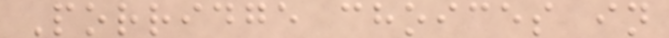Porridge choices in
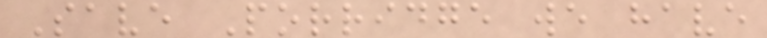Save Porridge we have
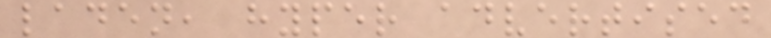laden, hyper advertised
